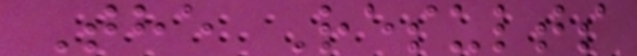The Results
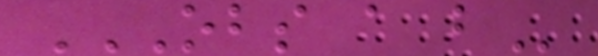OBS A B
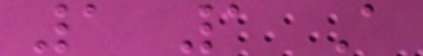1 1 A
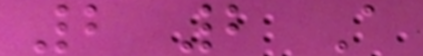2 2 A
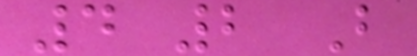4 2 B
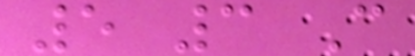5 3 C
